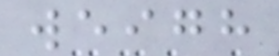weigh
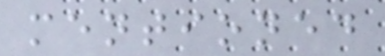mentioned
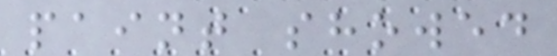paint showed
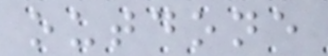outdone
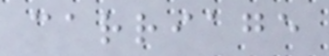carriage
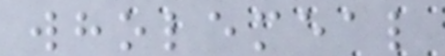wholemeal
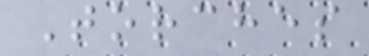Torches
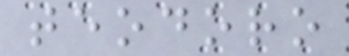teodoro
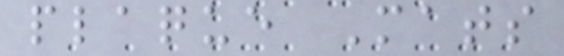plaque Mats
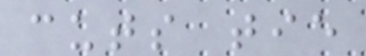cuts tie
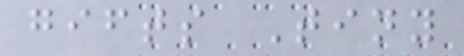gifts Tiny
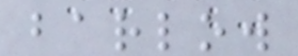barlow
